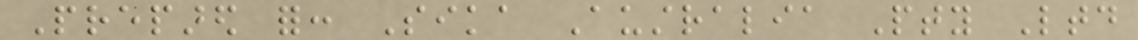Prepared for: Sika Australia Pty Ltd
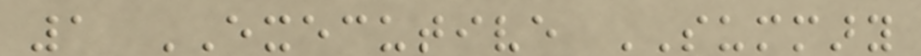1 EXECUTIVE SUMMARY
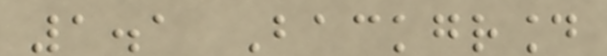1.1 Background
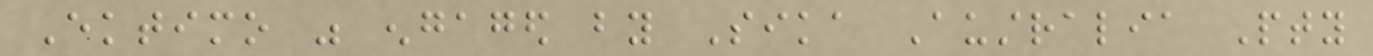Ektimo was engaged by Sika Australia Pty
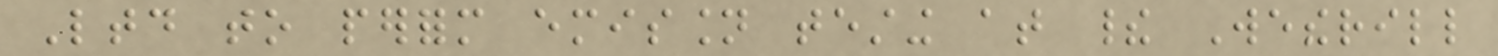Ltd to perform emission testing at their Wetherill
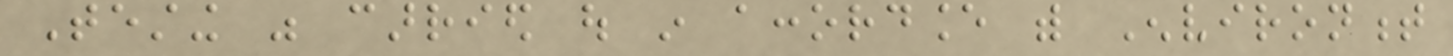Testing was carried out in accordance with Environment
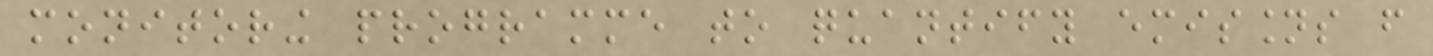monitoring programme to quantify emissions from
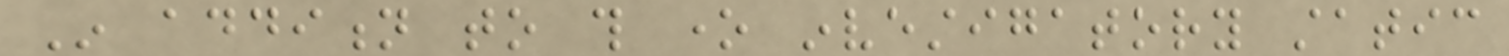In addition to this one investigatory static
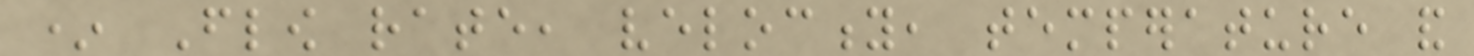* Flow rate, velocity, temperature and
